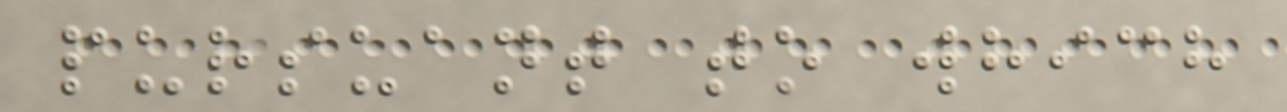pursuant to which
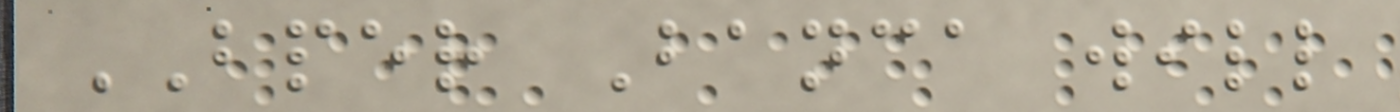BPER Banca will
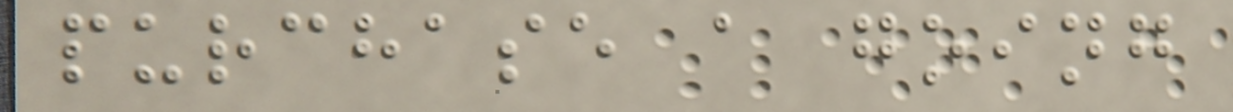purchase a going
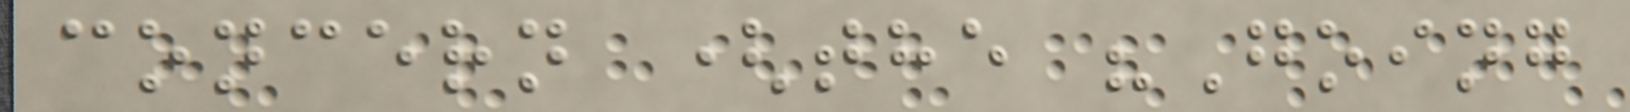concern (the "Going
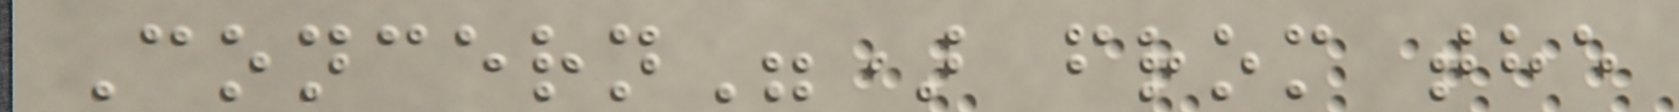Concern") from the
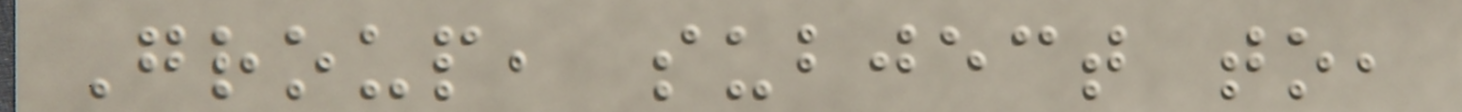Group, subject to,
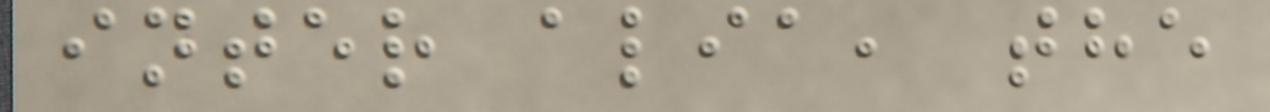inter alia, the
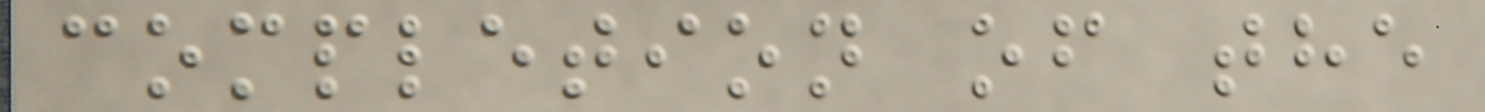completion of the
